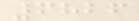6826
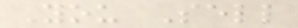You Sell
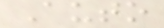Auto
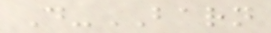D-BARN
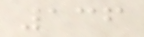136
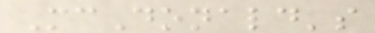McDonald's
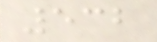532
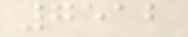7512
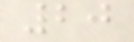20
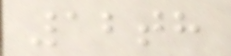12th
